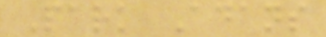Park Adans
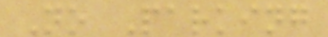No Parking
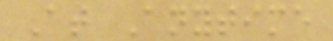At Anytime
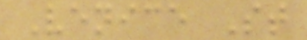Venice St
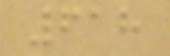618
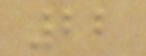22
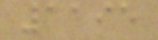1195
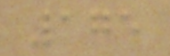175
